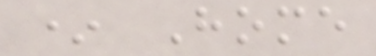* Home
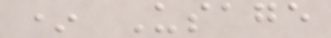* Usage
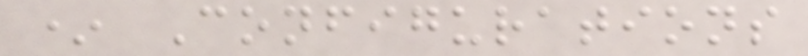* Configurations
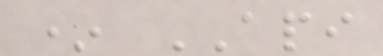* API
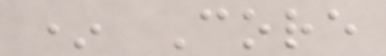* Core
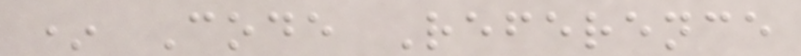* Code Reference
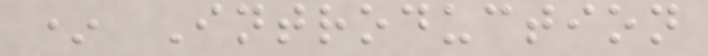* Introduction
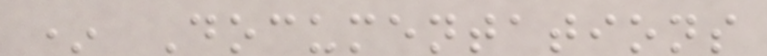* Documentations
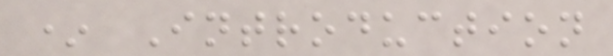* Introduction
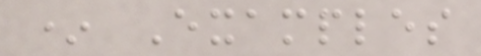* Examples
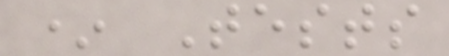* Tests
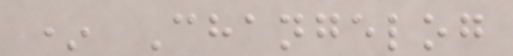* Changelog
